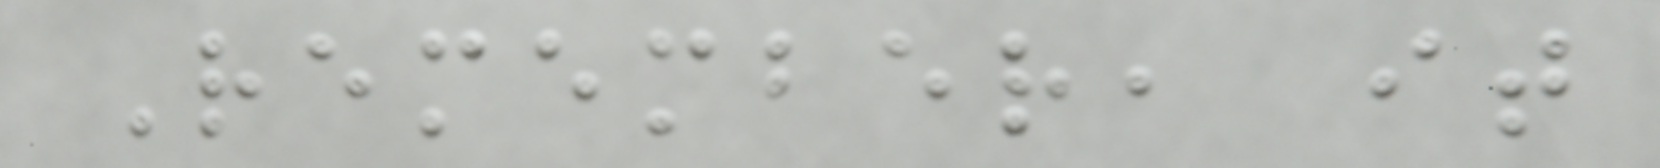Remember, it
